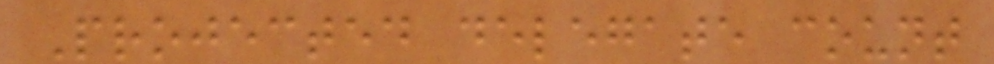Projected delegate count
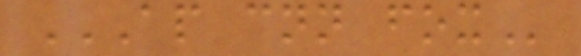AP CNN FOX
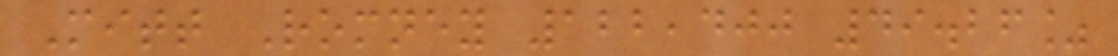Mitt Romney 122,400 49.26%
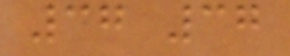37 37
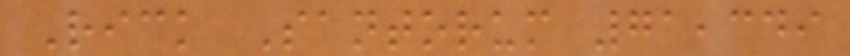Rick Santorum 71,349
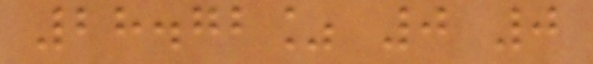28.72% 0 0
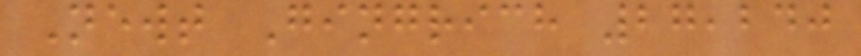Newt Gingrich 27,240
